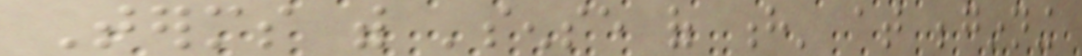Terms with 'sense of h' at beginning
